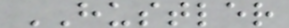HUSTLER
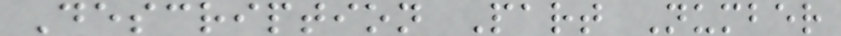Description Part Number
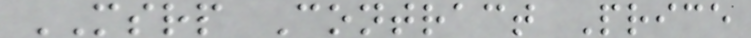MSRP Contract Price
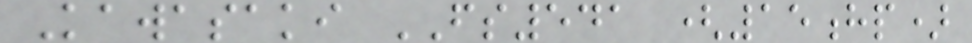Kawasaki FS541 (15hp)
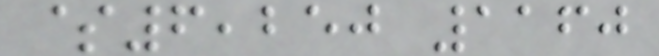$6,250 1160
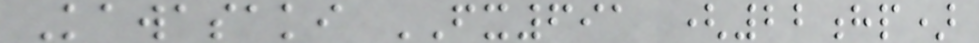Kawasaki FX691 (22hp)
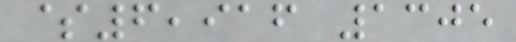$6,916 1305
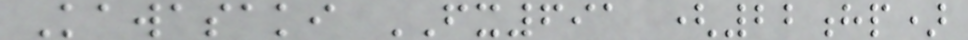Kawasaki FX691 (22hp)
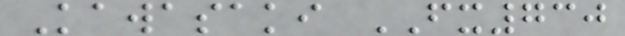Kawasaki FX730
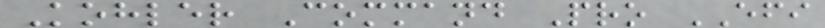Kohler Command Pro EFI
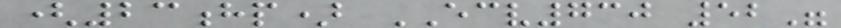(23hp) ECV730 52"
